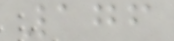176
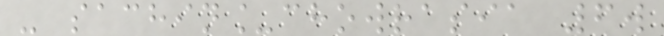- sachin_chowrasia 6w
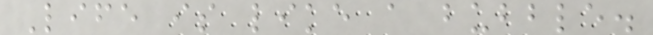Life is like a bubble.
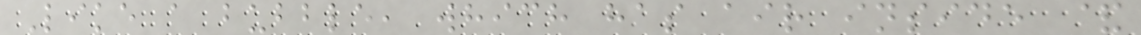Like a bubble, which has air inside &
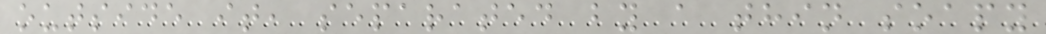outside it, separated by a thin soapy
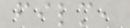film,
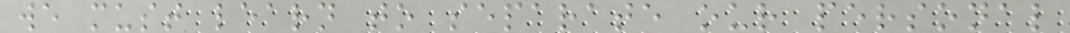we must learn to separate our personal
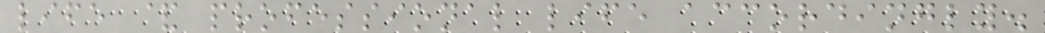life & professional life accordingly.
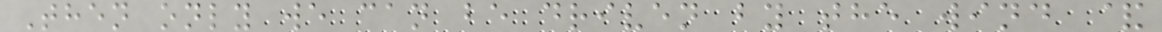Then only we can be driven by the wind &
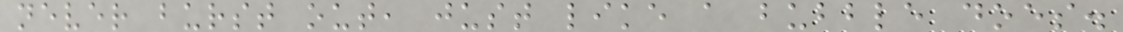never burst out, just like a bubble does.
